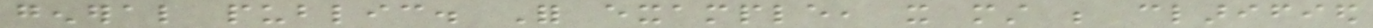general public. For example, it must be clarified
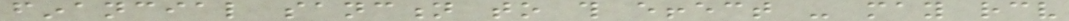financial sanction to this effect - may receive
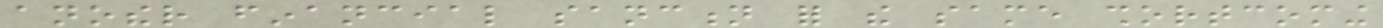another financial sanction for the same shortcoming
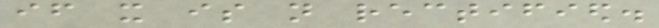if it is not rectified.
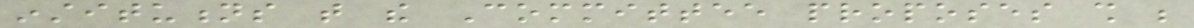institutions that the Committee proposes shall be
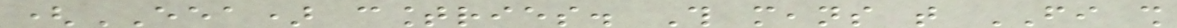(EEA) countries. This means that FI shall
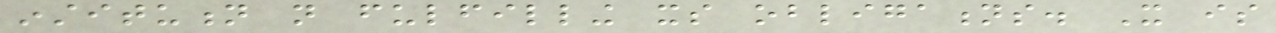institution not fulfilling its obligations. It is
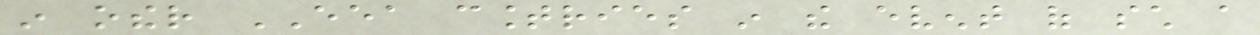in other EEA countries in the event of such a
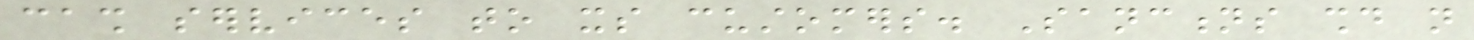cash services to its customers. Sanctions should not
